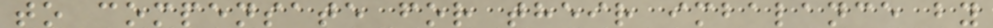to compensate for their imbalance by
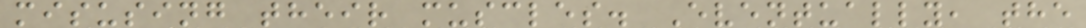misusing their muscles. Eventually, the
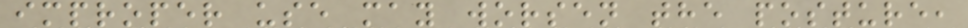improper use may worsen the posture,
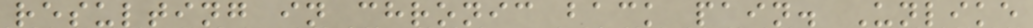resulting in chronic back pain. Unlike
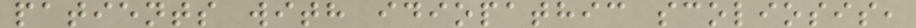patients with idiopathic scoliosis,
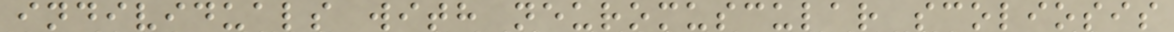individuals with neuromuscular scoliosis
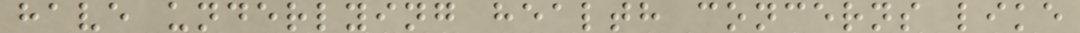have underlying health concerns like
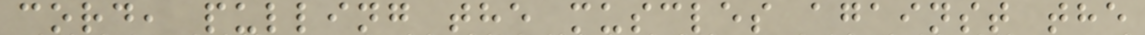cord, pulling the muscles against the
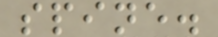spine.
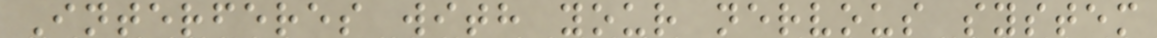Interferes with your nervous system
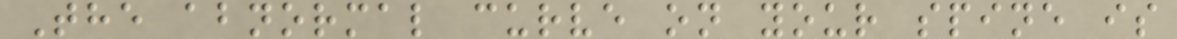The abnormal curve on your spine is
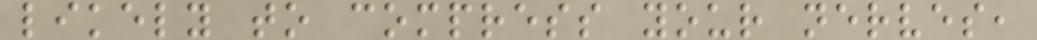likely to compress your nerves,
